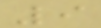9
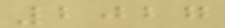2027
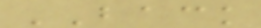BACK
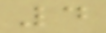4
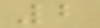2
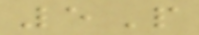5P
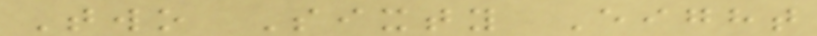Two Sixty Eight
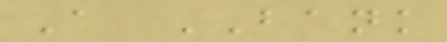A BANK
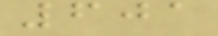601
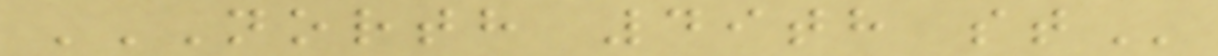NORTH 49TH ST
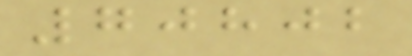70802
